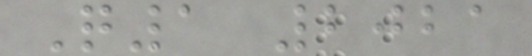Q1 2021
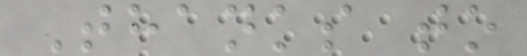Thanks to
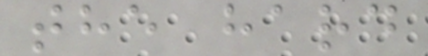the hard
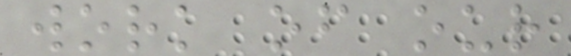work of our
